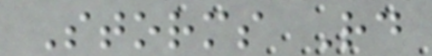Storms Rd
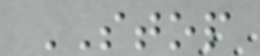STOP
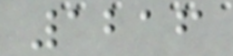1216
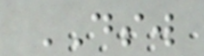DSW
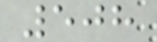508
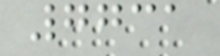7731
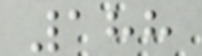188
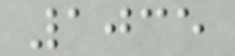1035
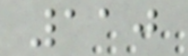110
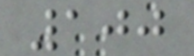100
